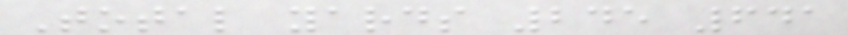Total yards 245 641
